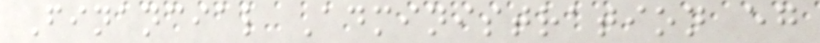Financial Administration eg
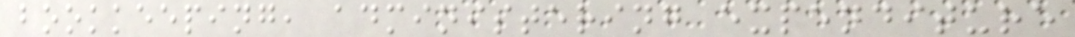bookkeeping, administering expenditure
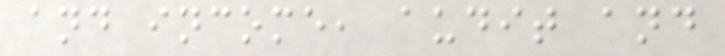and income, audit and
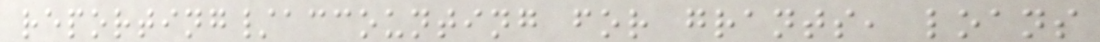reporting/accounting for grants, loans
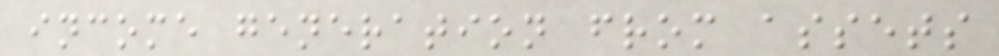income generation from assets
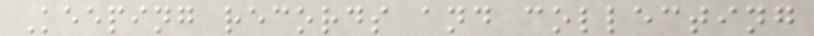Keeping records and collecting
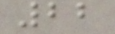22
